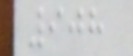908
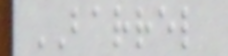BARREL
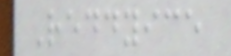Reddyice
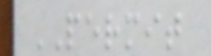PERMIT
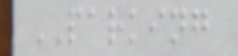PARKING
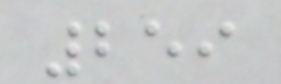259
